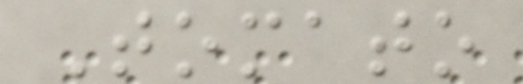Tomato
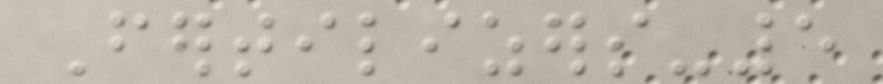Fertilizers-5
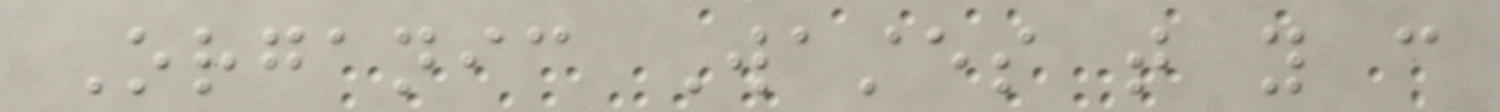Organic Wastes that you can
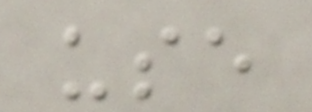use
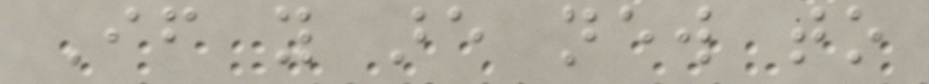If you are new to
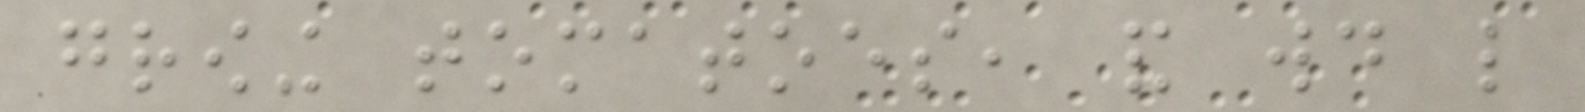growing tomatoes, and would like
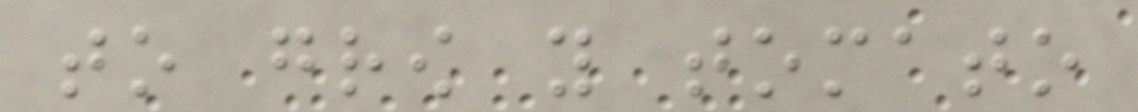to grow you tomato
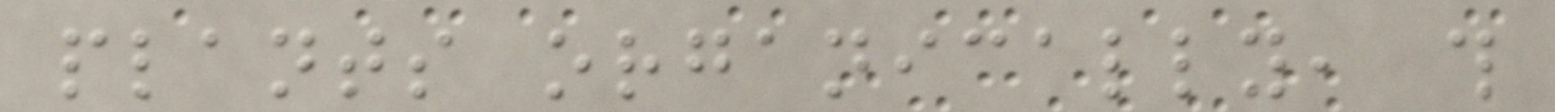plants organically, this
